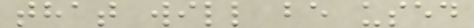that will be used
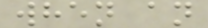when an
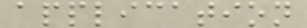application
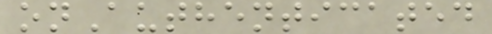onAuthenticated
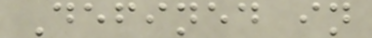Defined in
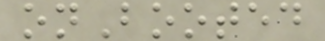onBooted
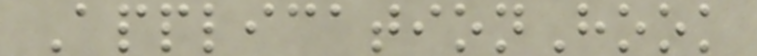ApplicationHook
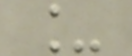_
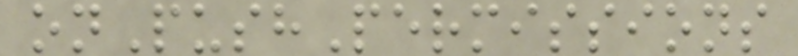onPushPermissions
